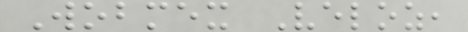Wobmex Veloz,
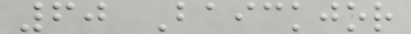60 Baickjor
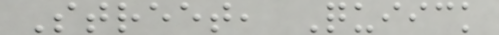Street, Quiick
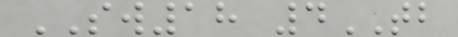SW18 4TB
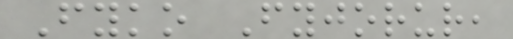Fyko Fyjorur,
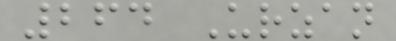264 Urzan
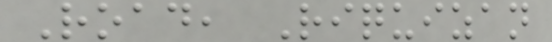Road, Riquizan
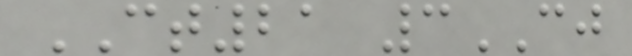CT21 3CJ
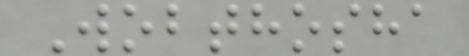Wobthosha
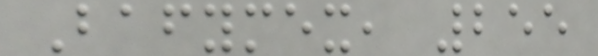Bafymex, 255
